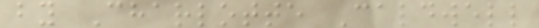by Charlotte Caldwell
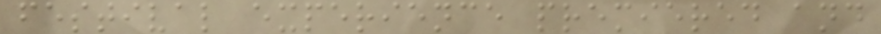festival experience premiered and
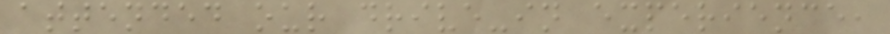attended our drive-in experience,
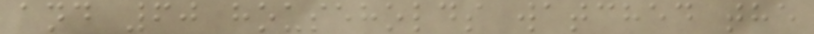and 60 households watched the
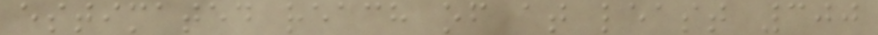estimated reach of at least 300
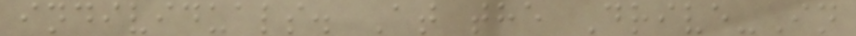individuals. At the Drive-In
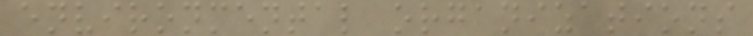environmental organizations
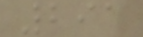291
